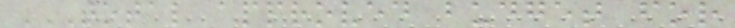TOTAL APPROVED BUDGET FOR
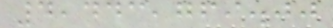4,443,769.00
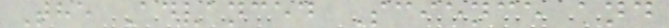The Advanced Science and
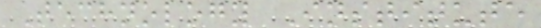Technology Institute
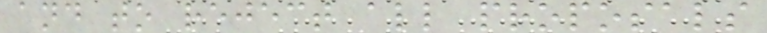and to reject all proposals
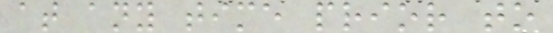at any time prior to
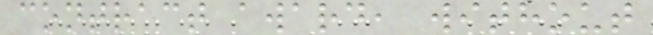contract award, without
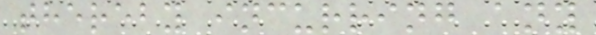thereby incurring any
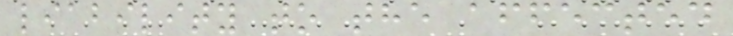liability to the affected
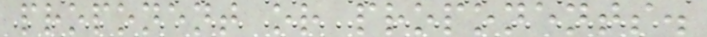proponent or proponents.
